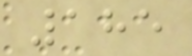185
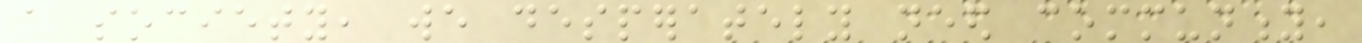a society, we desperately need community,
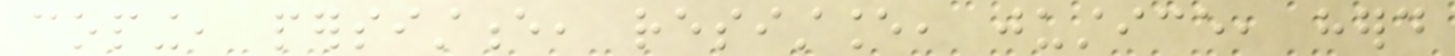coping, persistence, resistance, justice, herd
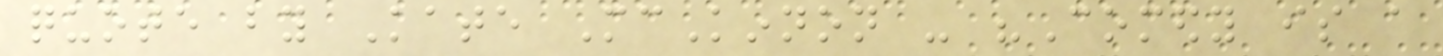quote by Kate McKinnon - "Comedy is a
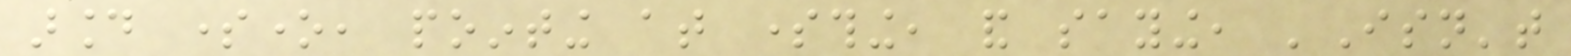around someone, pointing at something, and saying, 'Isn't
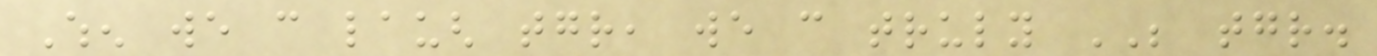When we can laugh together, we can truly BE together.
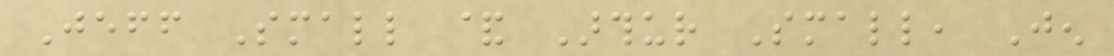Jeff Small & Arthur Small, Jen
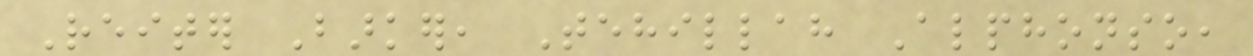Reiter Barker, Tehillah Alphonso,
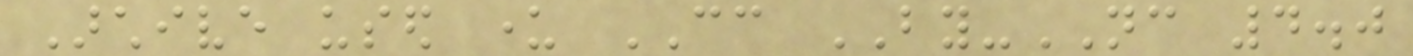Archive used under CC BY-NC 4.0
